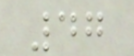47
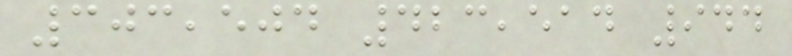303,504 423,514 944
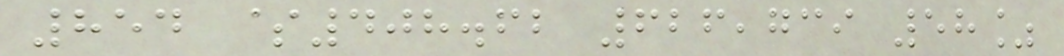854 $408.62 626,739 58%
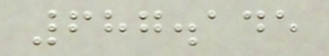687.145
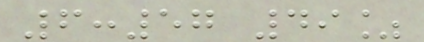6:57 49%
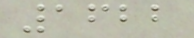1622
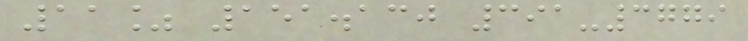11% 151.130 391-3779
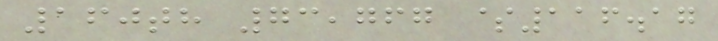160th 73,767 $116.17
